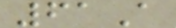61A
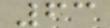63
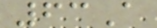63A
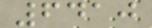6410
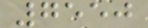7550
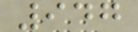947
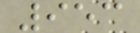953
